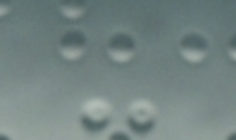-
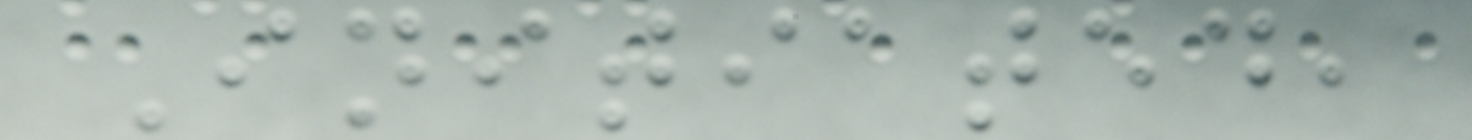Initiated,
